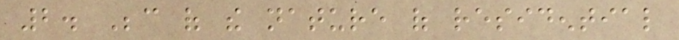2. Because of the nature of residential
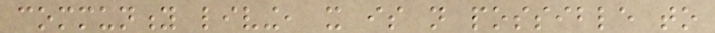community living, it is not possible to
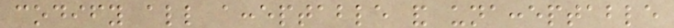codify all acceptable and unacceptable
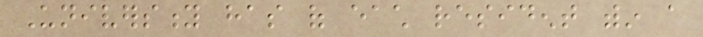University has of each resident within a
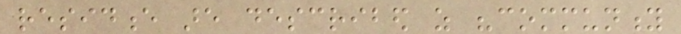residence are described as "community
